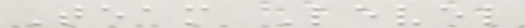Team Level
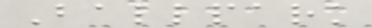Ballpark
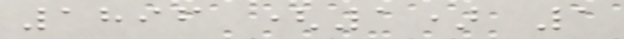1896 (1) 1
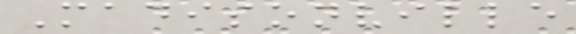Madisonville
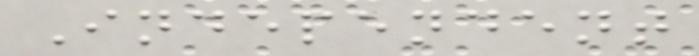Independent
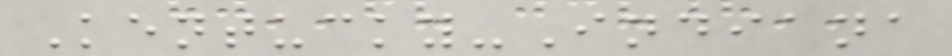Kentucky-Indiana
